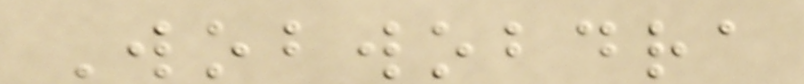Wobwobdra
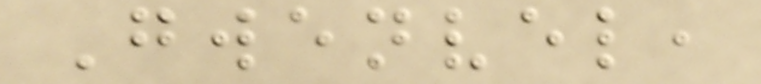Gwenvel,
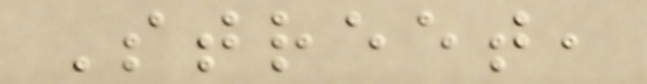Street,
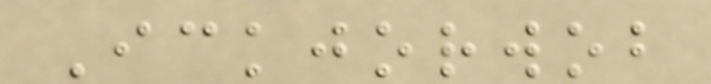Ickjorwob
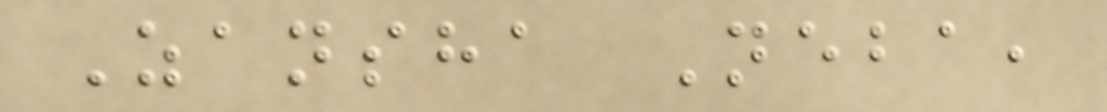Zansha Neba,
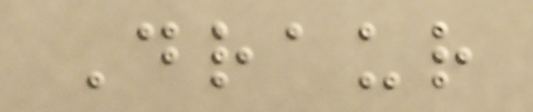Draur
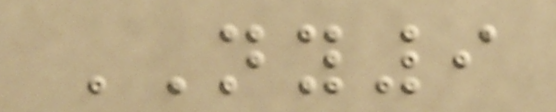NY9
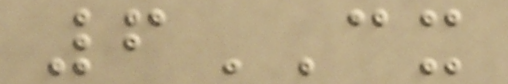6CX
